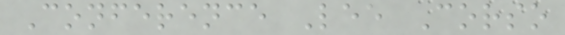Conference Lee Corso
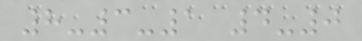8-3-1 4-0
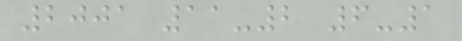2001 11-2 6-1
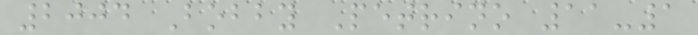2004 Bobby Petrino 11-1
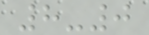8-0
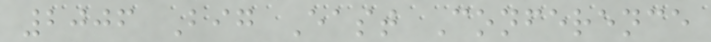2006 Big East Conference
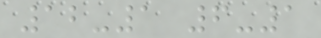12-1 6-1
